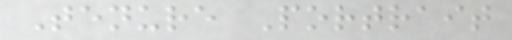Tenure Portrait
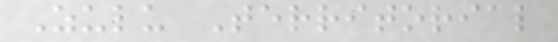Zulu Territorial
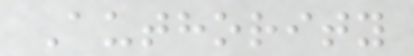Authority
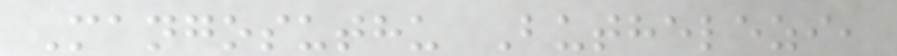Mangosuthu Buthelezi,
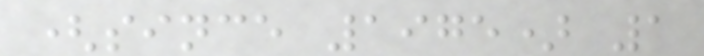(since 1975) 1
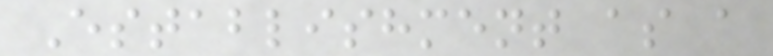Establishment as a
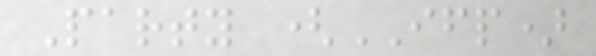Party (IFP)
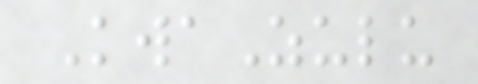KwaZulu
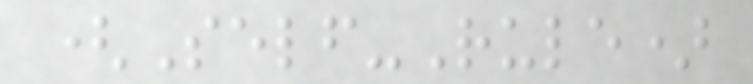(Self-Rule)
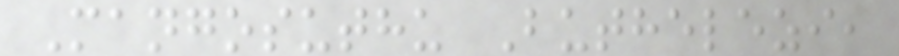Mangosuthu Buthelezi,
